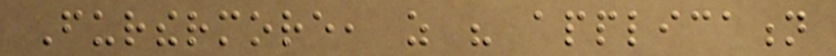Furthermore, as his application
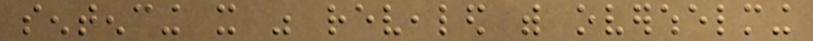sentencing it was revealed with overwhelming
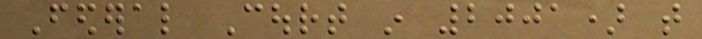Federal Court in 2001) that
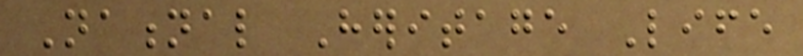National Heritage Life
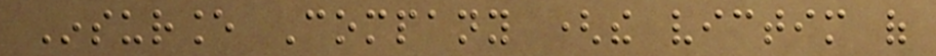Insurance Company (the victim of
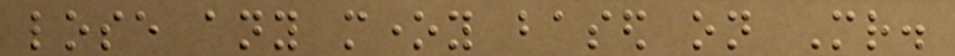lose any money based on Mr.
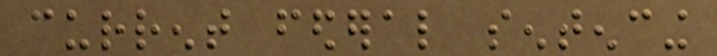current federal sentencing
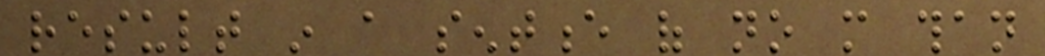result in a sentence of no more than
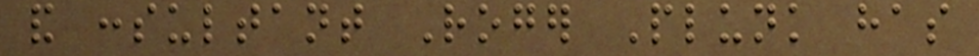and consultant Roger Plunk has
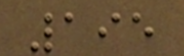195
